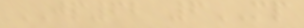JP62 6MP
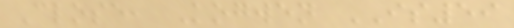Close, Kogwen IS59
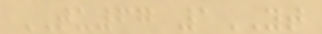TU67 1YT
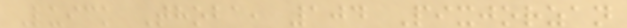Luick Thoba, 104 Pixjorzan
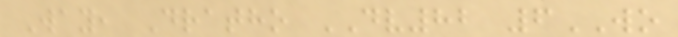Way, Dratho DV82 6WO
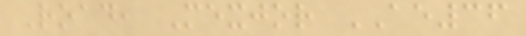Road, Mexjor AE36
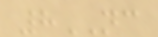8NC
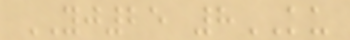YJ25 8KU
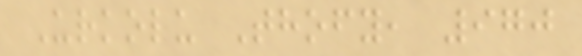Urkolu Thofy, 970
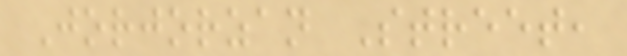Jorjorzan Street,
